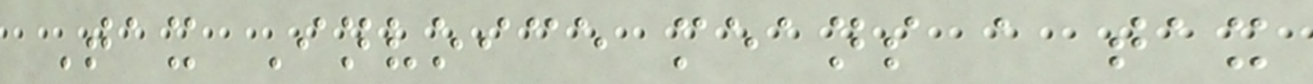Tax Invoice means a tax
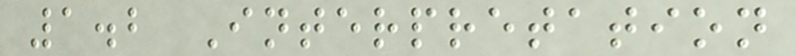1.2 Interpretation
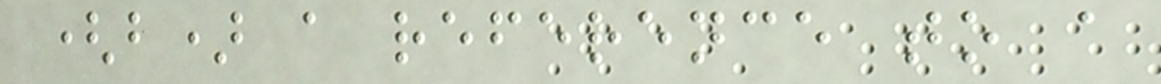(b) a reference to a
